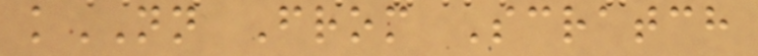kNN From Scratch
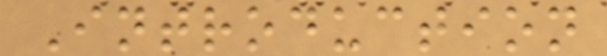Introduction
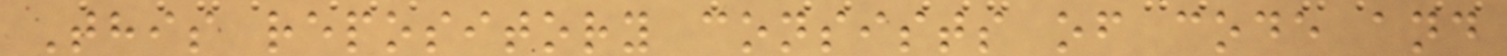This repository consists of code and
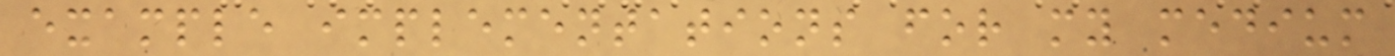example implementations for my medium
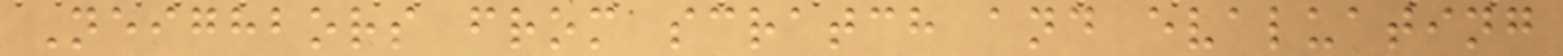Neighbors from scratch and evaluating
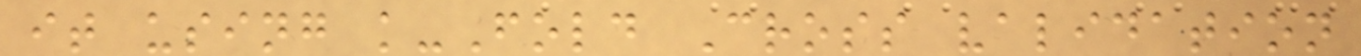it using k-Fold Cross validation
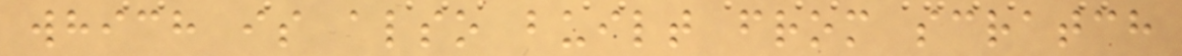which is also built from scratch
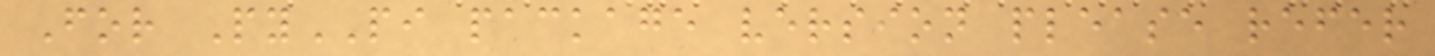For PyPI package version please refer
